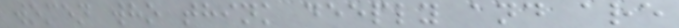women who think deeply and are
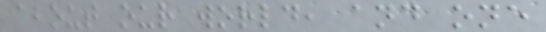about our world, and one
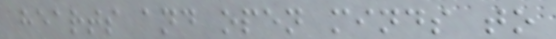hearts and open minds to
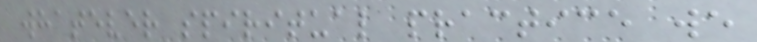whatever spiritual practice we
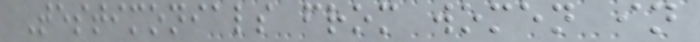Testimonials from women in
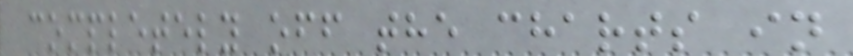completely off the charts in
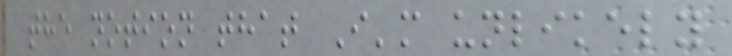the notion that I'm unlikely
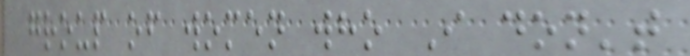group of women who I don't
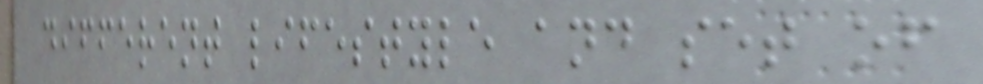different lifestyle and set of
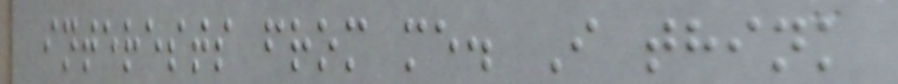interests from me. I think
